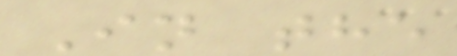In the
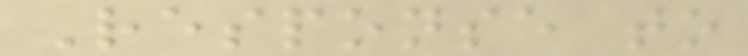Response to
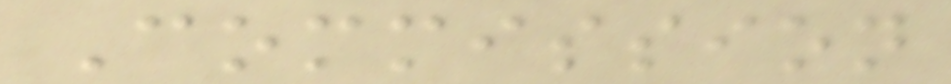Commission
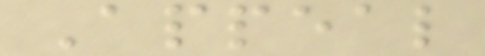Appeal
